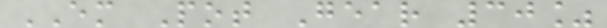EM Pot Gear 30%
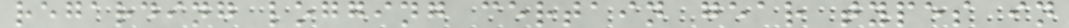regarding logging certain gear types in
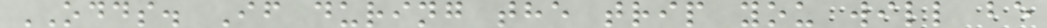ODDS. If during the trip you will be
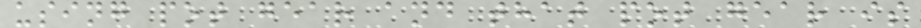using pot gear and that pot gear is
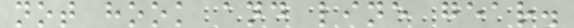not hook and line gear.
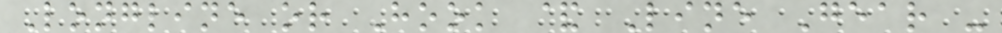Longline or Hook & Line Gear -
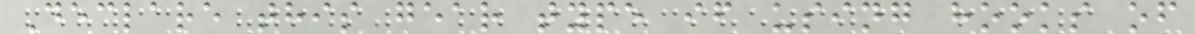Declare this gear type if using hooks of
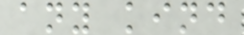any kind
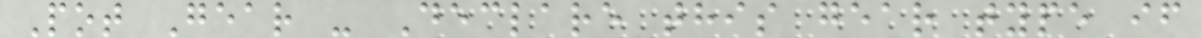Pot Gear - Declare this gear type if
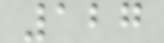127
